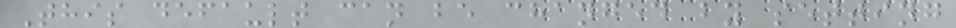This default can be changed by setting
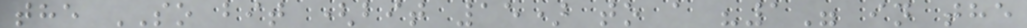the SO bit (bit 15) to a "1" in the
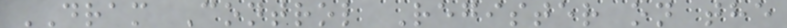DRAM Control Register on the
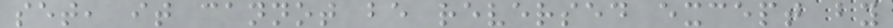set, it cannot be reversed except by
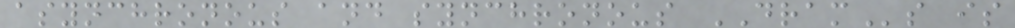asynchronous and synchronous DRAMs is
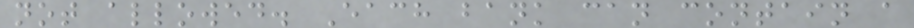not allowed. Each bank can contain a
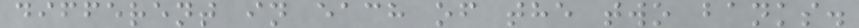different in each of the two banks.
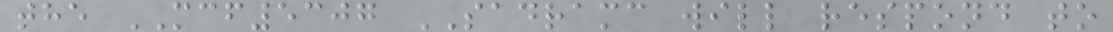the MCF5307 SADRAMC will respond to
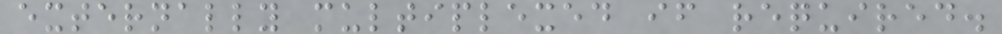externally multiplexed if required.
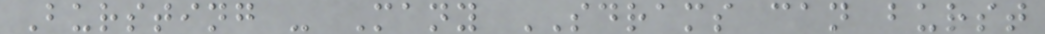Bursting - Many SDRAMS can burst
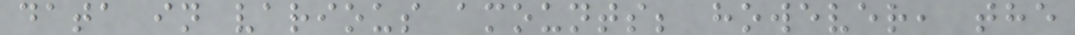data in various amounts; however, the
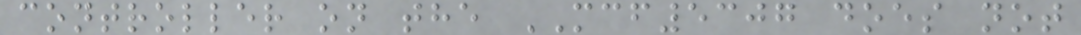controller on the MCF5307 does not
